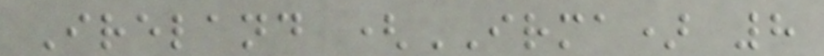Ireland (IRMA) 8
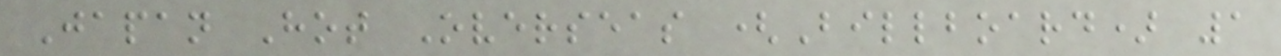Japan Hot Overseas (Billboard) 1
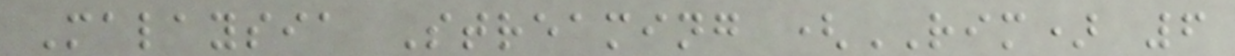Malaysia Streaming (RIM) 6
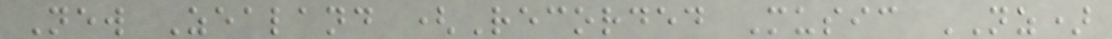New Zealand (Recorded Music NZ)
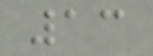13
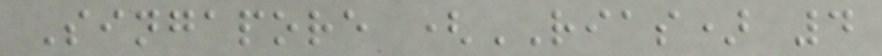Singapore (RIAS) 4
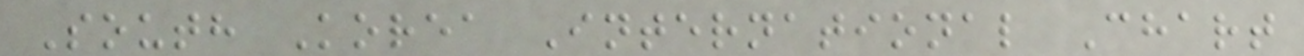South Korea International Chart
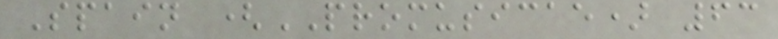Spain (PROMUSICAE) 63
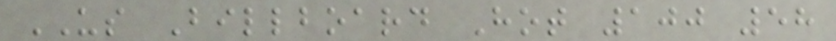US Billboard Hot 100 58
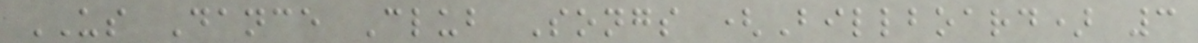US Dance Club Songs (Billboard) 3
